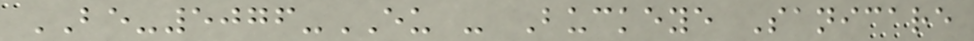BE-5076-EU - Buckeye Sanicare
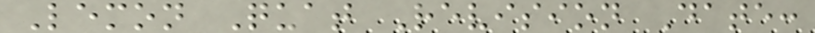Lemon Quat Revision Date:
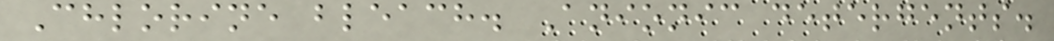Chlorine bleach. Anionic detergents.
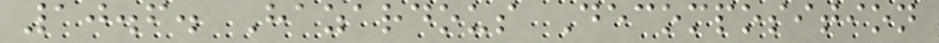10.6. Hazardous Decomposition
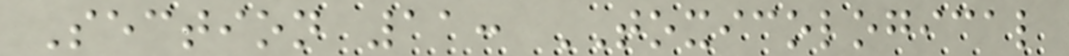Section 11: TOXICOLOGICAL
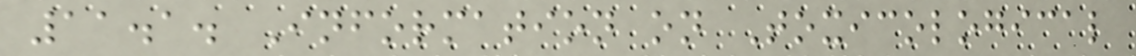11.1. Information on Toxicological
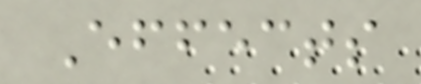Effects
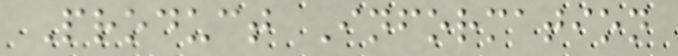Product Information
